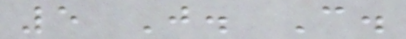5 J. C.
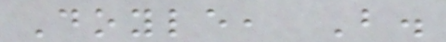Doyle, B.
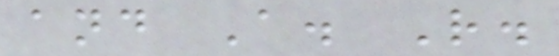and A. R.
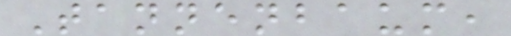Tannenbaum,
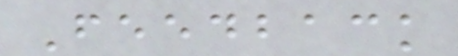Feedback
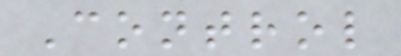Control
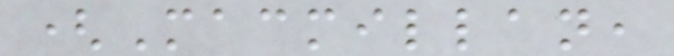(Macmillan,
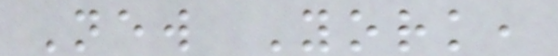New York,
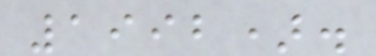1992).
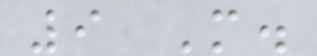9 M.
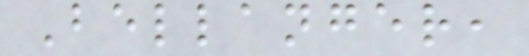Bellanger,
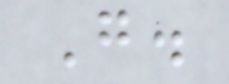G.
